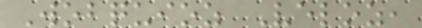Wobquioz Veloz,
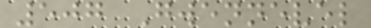507 Gwennevel
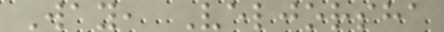Way, Veljorsha
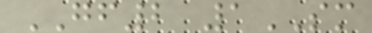GF2 1SM
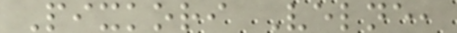Pixkori Velne,
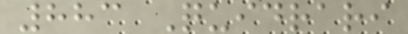883 Quidrari
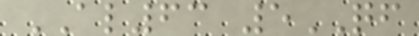AL63 5QF
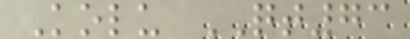Kolu QT73
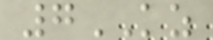7KZ
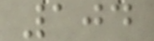104
